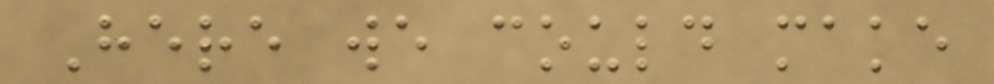Here we could make
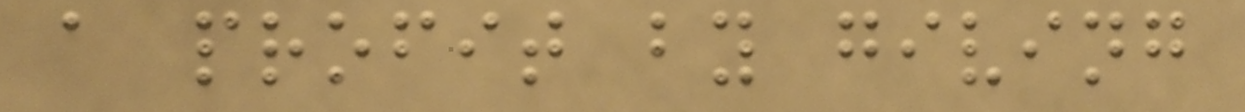a profit by giving
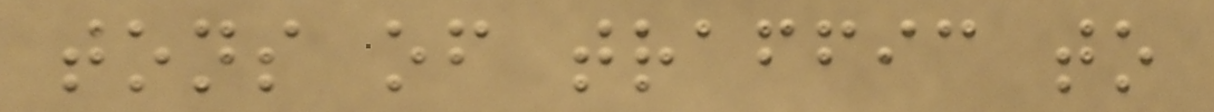tons of traffic to
